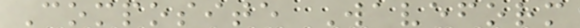Composite Waveform
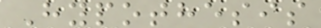Hypothesis
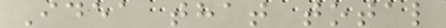Idea that total
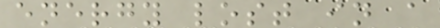energy lost in a
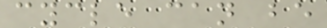cycle can be
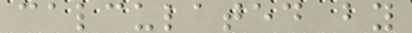calculated by
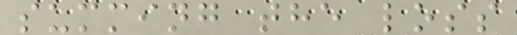summing the loss
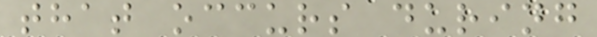that occurs during
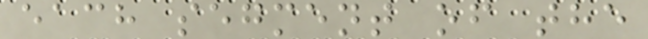each segment of the
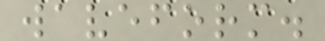waveform.
